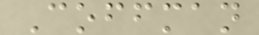Coffman
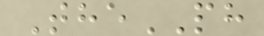ThePH
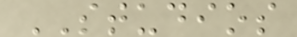STUDIOS
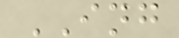ING
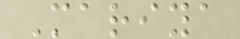Mariya
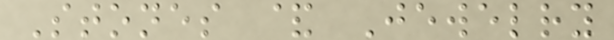Stones & Jewelry
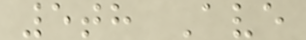5th Ave
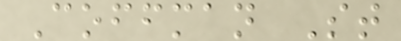Coffman St
